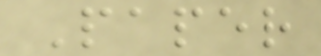Paper
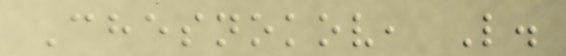Chesnokov, L.
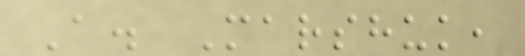A. Marshuk,
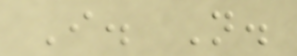I. N.
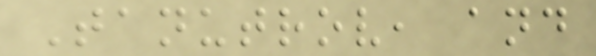Tanutrov, and
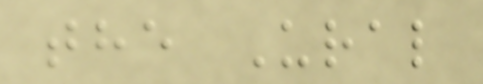the Ural
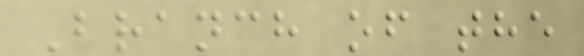Branch of the
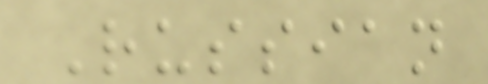Russian
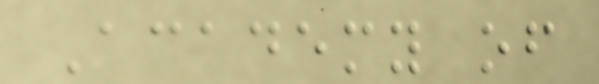Academy of
